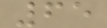65
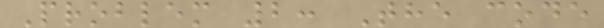Problem 2: The code
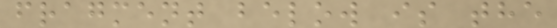fragment below is the
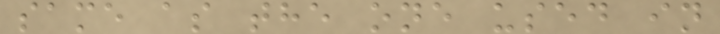same as the one used in
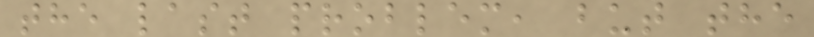the last problem, but the
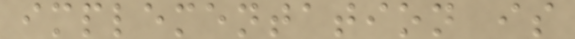implementation is
